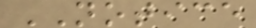NOTICE
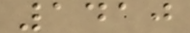1410
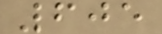605
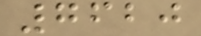7620
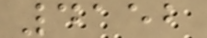4152
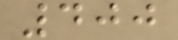400
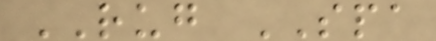RUG SPA
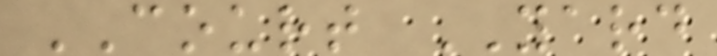COURT YARD
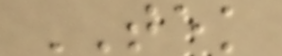TEK
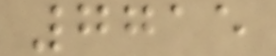7715
